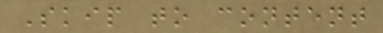Skip to content
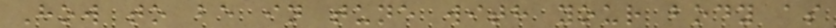How to be in tune with your body as
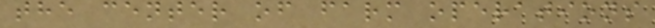the center of farm operations
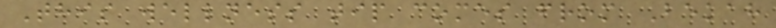This wellness tip comes from Bekah
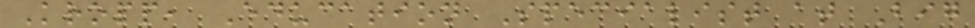Kropp, Education Specialist at Big
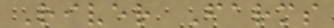River Farms
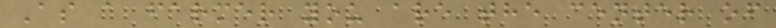As a farmer you are the center of
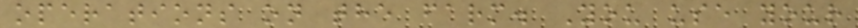operations on the farm. You use your
